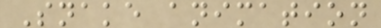Snake animation
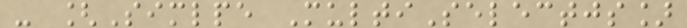- [Simlpe MultiSelectjs]
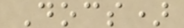Docs)
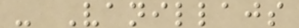- Vanillajs
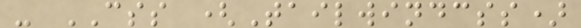- CSS (Tailwindcss)
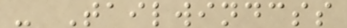- Tailwindcss
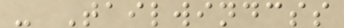- Tailwindcss
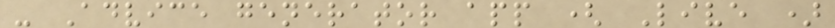- Advice generator app ( Live )
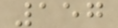157
